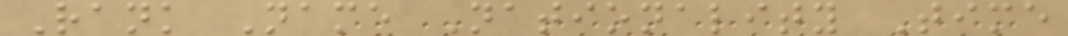Rank Name Nationality Time
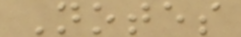Notes
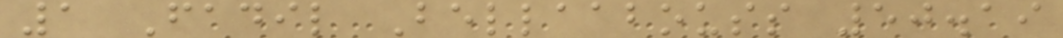1 Fadil Bellaabouss 50.19
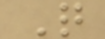Q
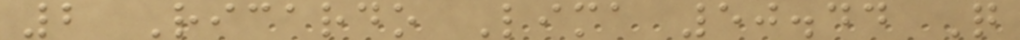2 Ricardo Lima 50.44 Q
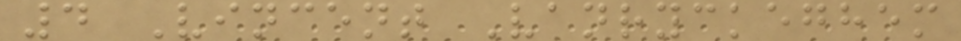4 Vincent Vanryckeghem
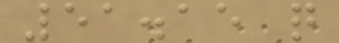51.15 q
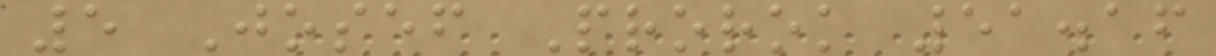5 Josef Prorok 51.16
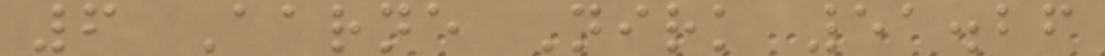6 Aarne Nirk 51.26
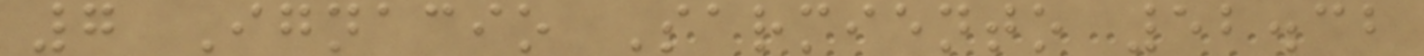7 Ignacio Sarmiento 52.32
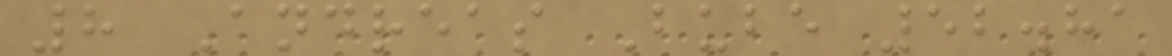8 Andreas Bube 52.81
